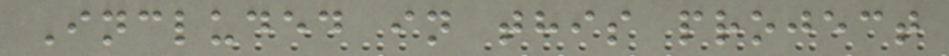Included in this project
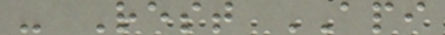- Rest API
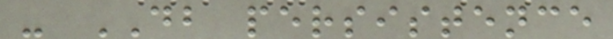- DB persistence
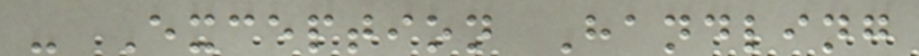- Exception Handling
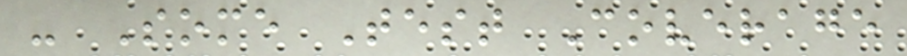- Some Test Coverage
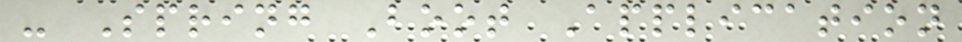- Spring Boot Application
